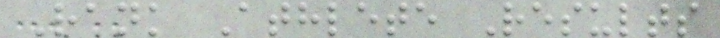Rank Athlete Results
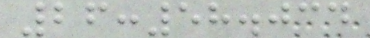26:58.034
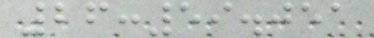26:59.051
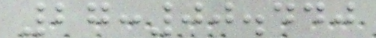27:00.440
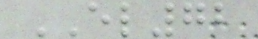EL72
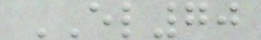EL70
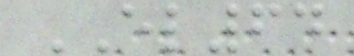EL64
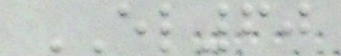EL60
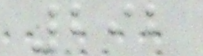292
